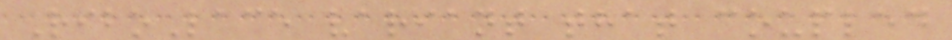RiboLace variant that coupled
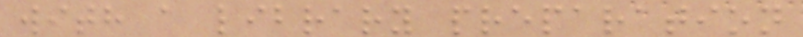with a library preparation
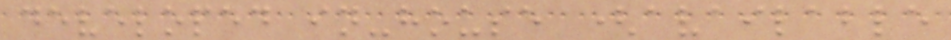developed in-house (available
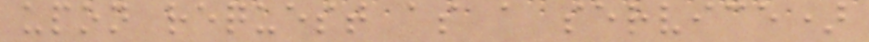upon request as a service)
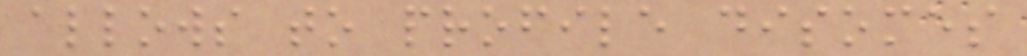allows to profile disomes
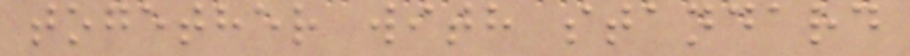together with standard
